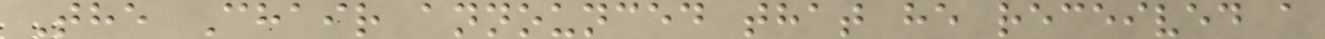The Chair announced that he received a
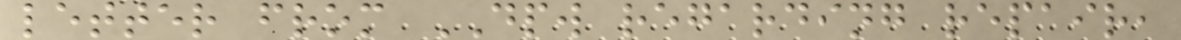letter from DPW regarding repair,
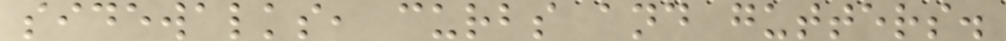sidewalks, curbs and gutters.
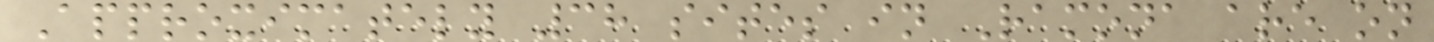Approximately 38 sites in Ramona are on
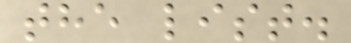the list.
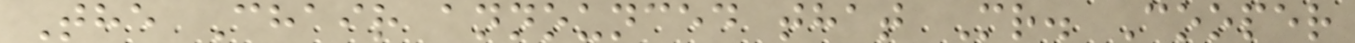The Chair announced that Mr. Cooper
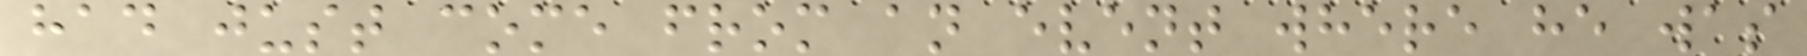had just come from an event where he was
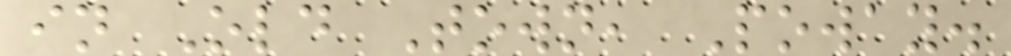in Old Town, Poway.
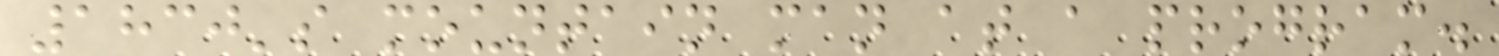1830's mountain man at a program.
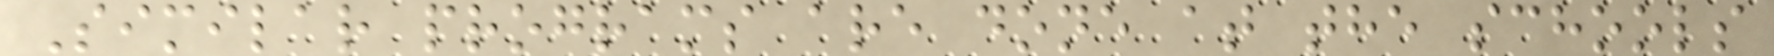Similar programs are done at the schools
